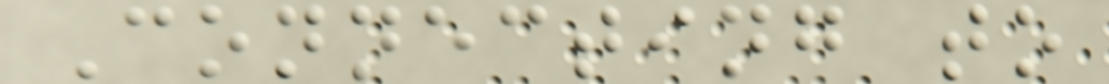Connecting to
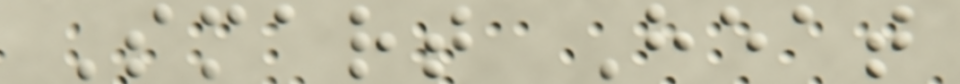Smart Heat
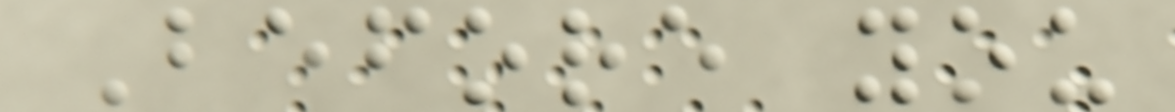Before you
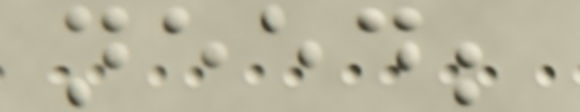need;
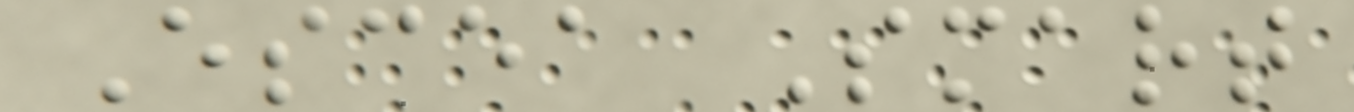Escea Smart
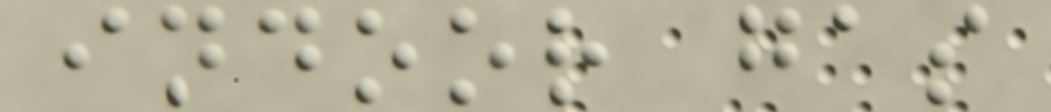indoor gas
